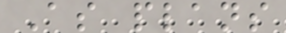As plans
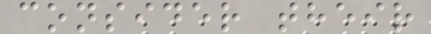consider their
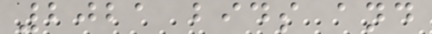2021 bids and
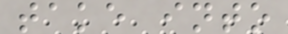take into
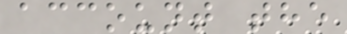account the
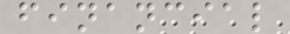financial
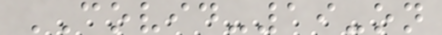COVID-19-on
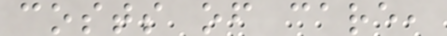costs of care,
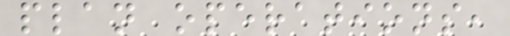plan operations,
